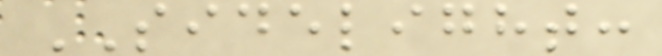SIDELIGHT:
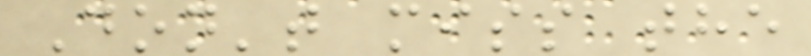Don't miss the
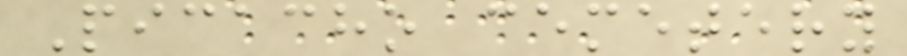Picacho cemetery
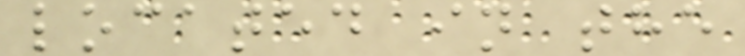located in the
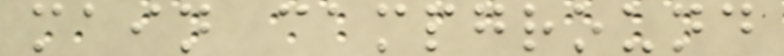main campground
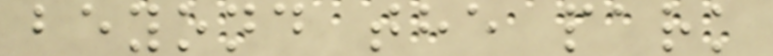beyond the park
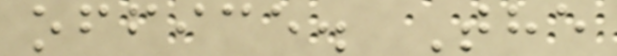office. The
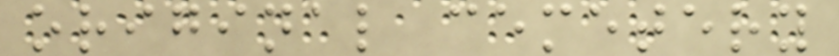original cemetery
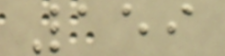159
